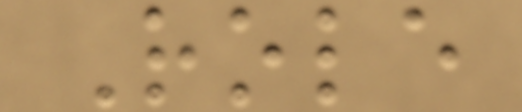Role
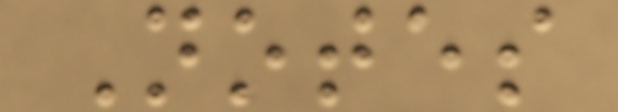Notes
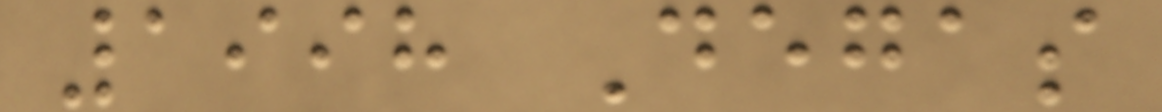1998 Degas
